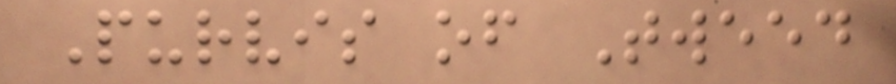Purvis of Tweed
